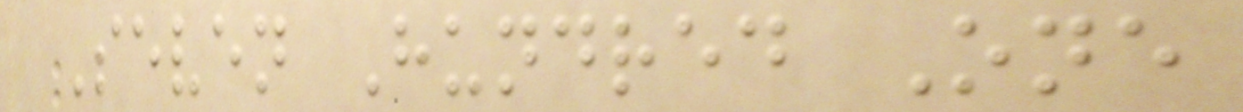Seven Hundred One
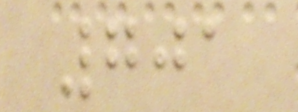701
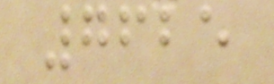7625
